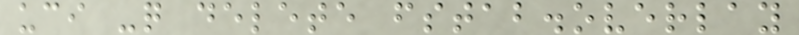uci -q delete fstab.overlay
